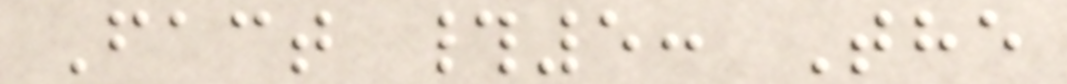Fact #5: The
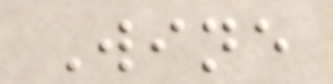Wine
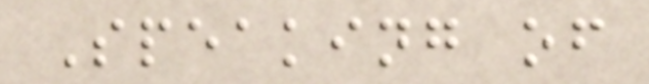Speaking of
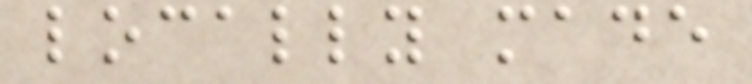locally made
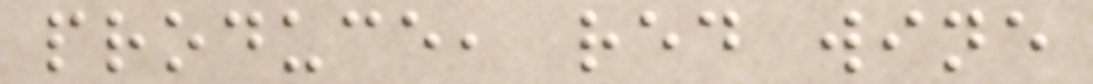produce, red wine
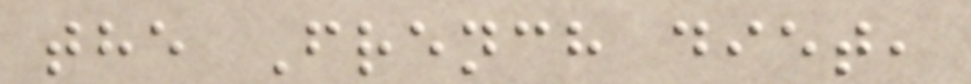the French diet,
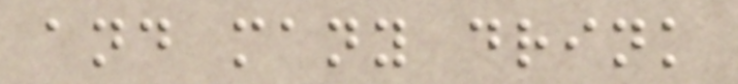and many drink
